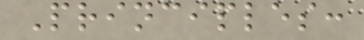Principles:
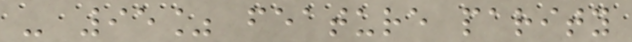- 95% feature parity
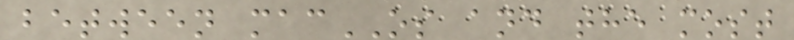between macOS and the most
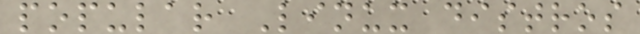popular Linux distros
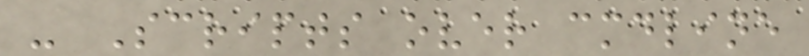- Scripts over cmdline
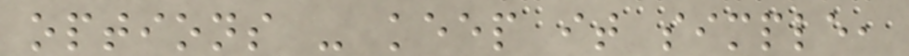options - keep it simple,
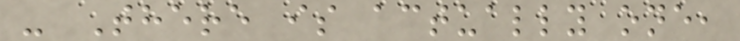- There is actually one,
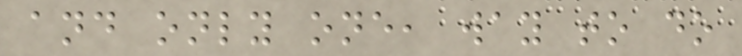and only one, way to do
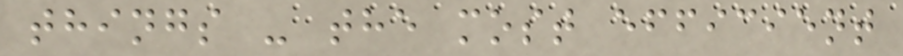things - the most efficient
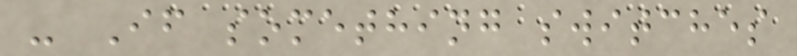- If something switches
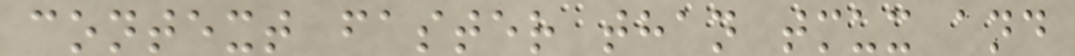context faster than tmux and
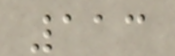113
